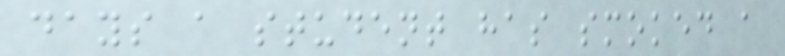days a student has smoked a
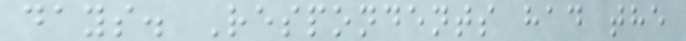days. Respondents had the
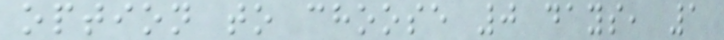option to choose 0 days, 1
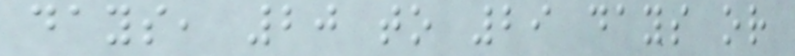days, 20 to 29 days or
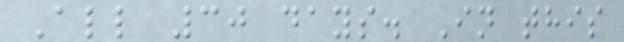All 30 days. In this
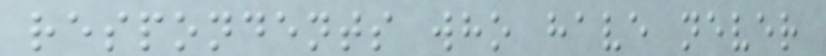respondents who have never
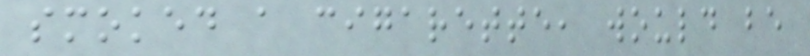smoked a cigarette, would be
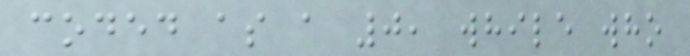coded as a 0, while who
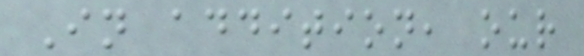In addition, our
